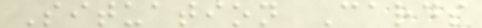Situation Cards
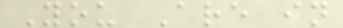You Are in
